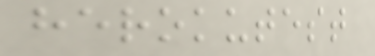herokutest
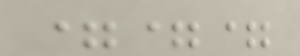===
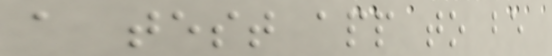a test app to be
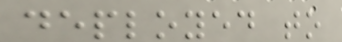deployed to
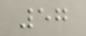57
